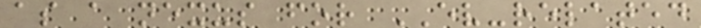as a nexus for EV-related
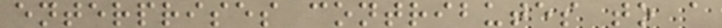enterprises contributes to a
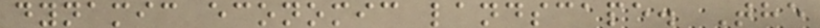dynamic economic landscape. The
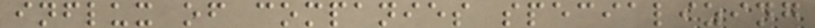influx of companies specializing
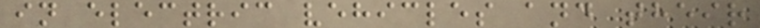in electric vehicles and their
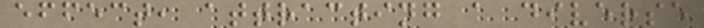effect, attracting a diverse
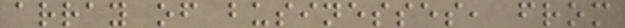array of businesses, from
